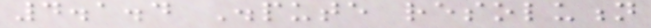4.1.4 Dispute resolution
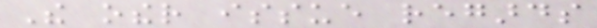The other issue regards
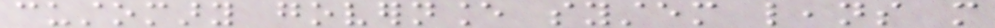customary governance system leans more
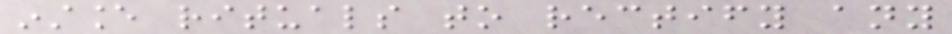instance rituals to rectify any
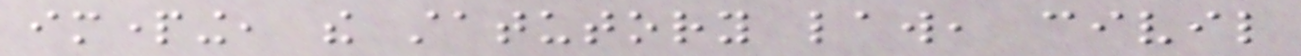imparting, the statutory law, civil
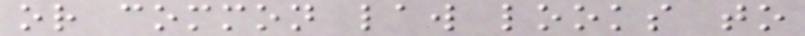or common law looks to
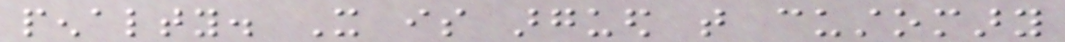penalty. It is argued that customary
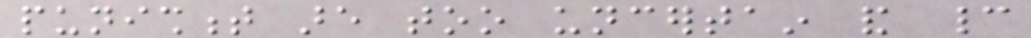punishment are too uncertain and cannot
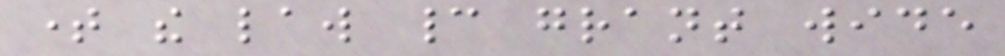time the law cannot grant wide
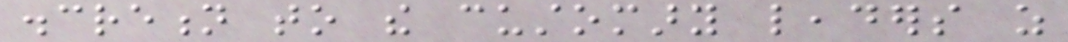discretion to the customary leaders as
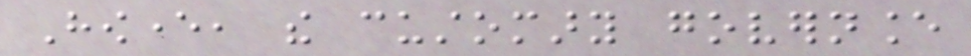However, the customary governance
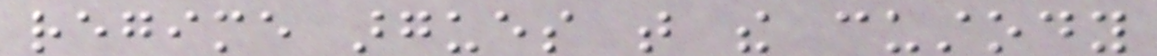regime argues that the custody
